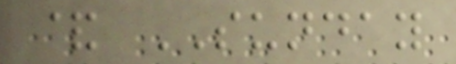& SUNDAY
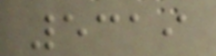5319
